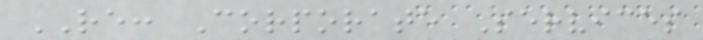RE: Corporate Services
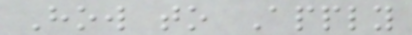How to Apply
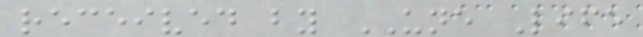received by UNE Life
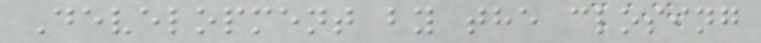Development by the closing
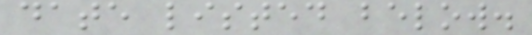date listed below.
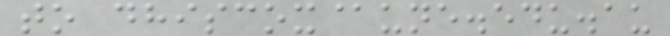to dhiscox@une.edu.au
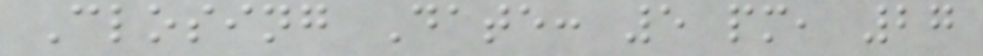Closing Date: 5 pm, 27
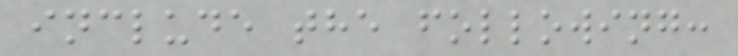include the following:
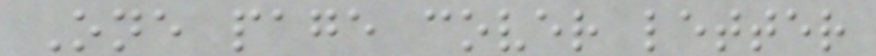One page cover letter
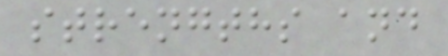strengths and
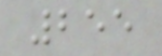255
